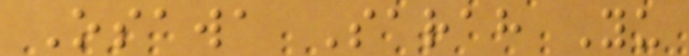Osawa Sarah Yu
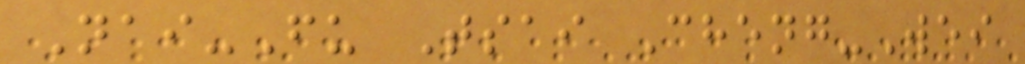Nai-Fu Tsai Cheng-Wei
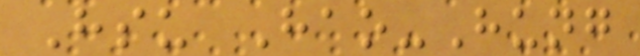Hsu Hao-Hung
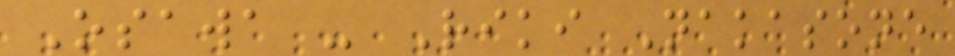Osawa - Riki Nakasone
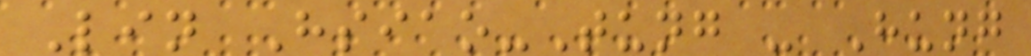Lin Hsiao-Tung - Hung
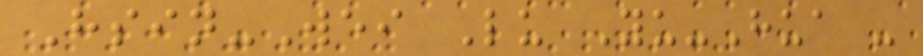Hsin-Wei Lu Yu-Hua -
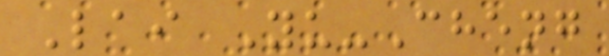Lai Yu-Cheng
